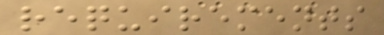requirements
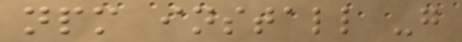npm install -g
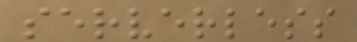serverless
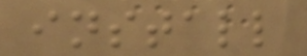install
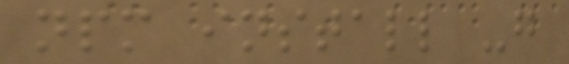npm install -g
